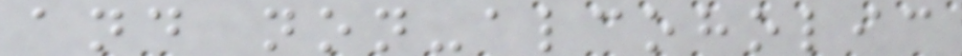and non-alcoholic
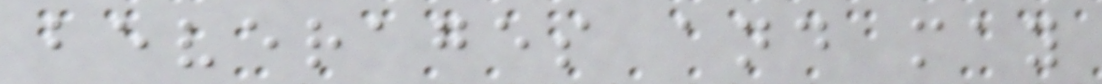beverages and may
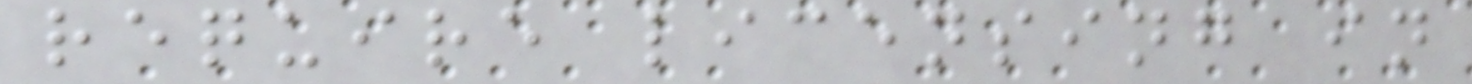require licensing in
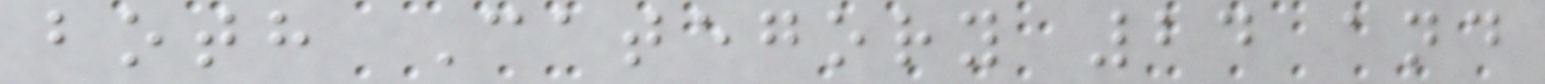both Category 24 and
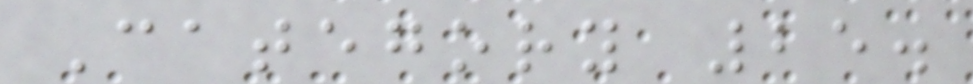Category 25.
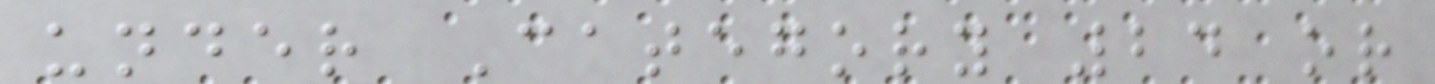under Category 24 or
